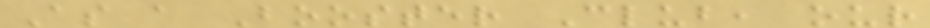As a Booster Club, our
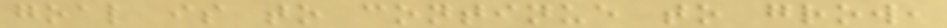goal is to continue to grow,
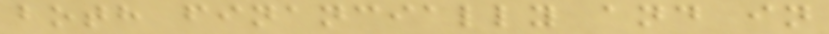both financially and in
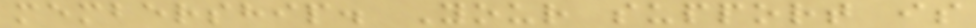membership. Your support is
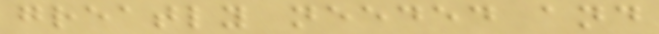greatly needed and
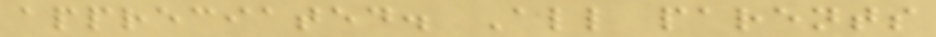appreciated. All parents
